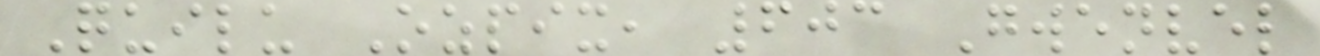Quilu Ozpix, 603 Gwenvel
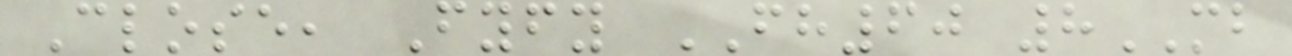Close, Fyfy FH60 8MB
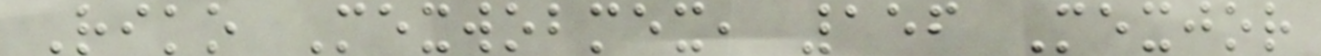Riko Mexwobmex, 156 Mexjor
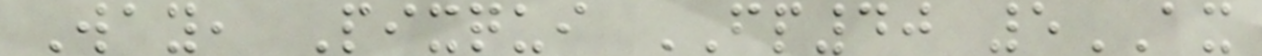Way, Pixqui FP40 5AX
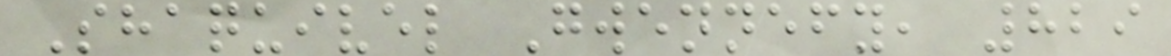Shaquivel Gwennefy, 829
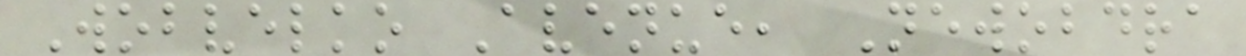Wobvelko Avenue, Newobdra
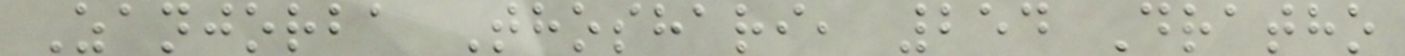Zanjorba Thoshari, 254 Dratho
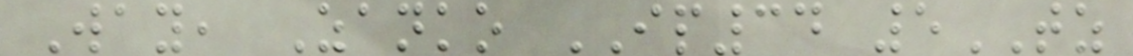Way, Zanko IP34 5TZ
